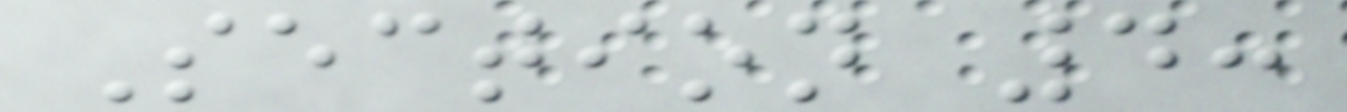Section 4:
